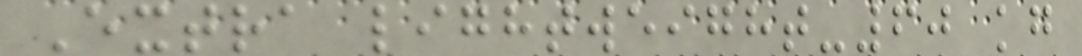Extra lightweight-60 kg
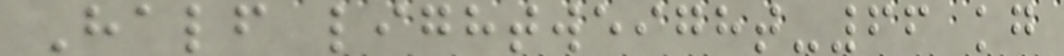Half lightweight-66 kg
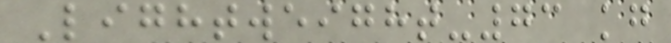Lightweight-73 kg
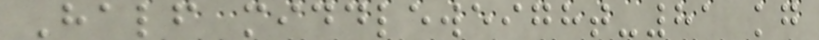Half middleweight-81 kg
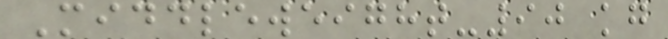Middleweight-90 kg
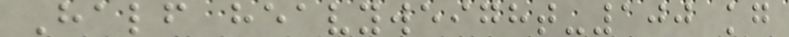Half heavyweight-100 kg
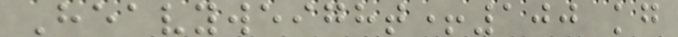Heavyweight+100 kg
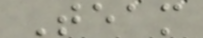Team
